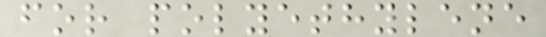for polyethylene
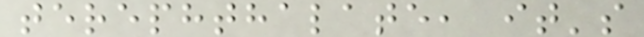terephthalate, it's
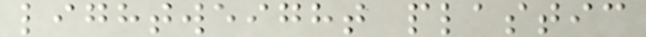lightweight plastic
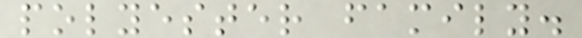polyester family.
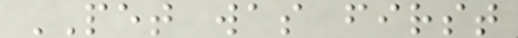PET was first
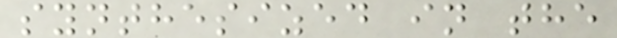synthesized in the
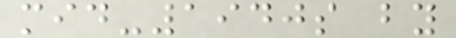mid-1940s by
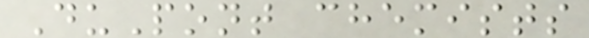DuPont chemists
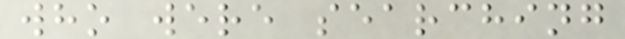who were searching
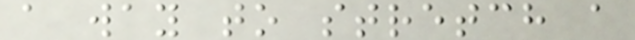a way to stretch a
